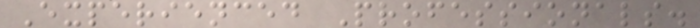Experienced Professionals.
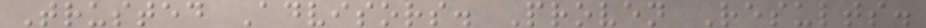Trusted Advisors. Proven Results.
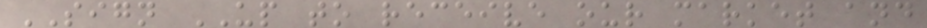SIGN UP to receive our market and
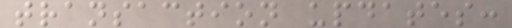transaction updates:
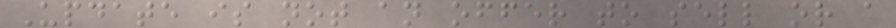Update is not an offer to sell or a
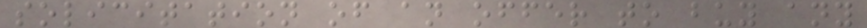solicitation of an offer to buy any
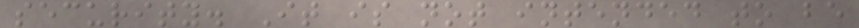security. It is not intended to be
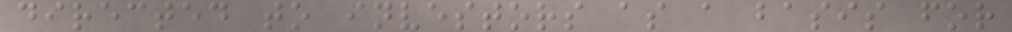directed to investors as a basis for
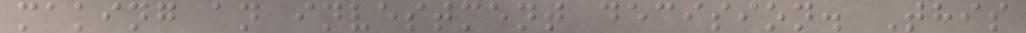making an investment decision. This
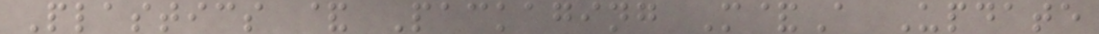Plastics & Packaging M&A Update
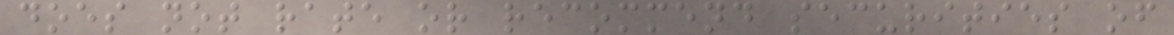does not rate or recommend securities of
